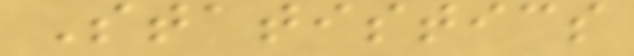Statistics
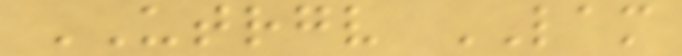UTRGV LAM
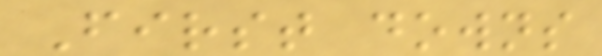First downs
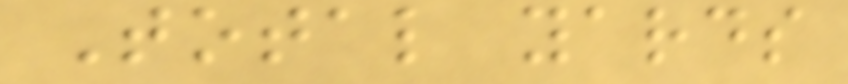Total yards
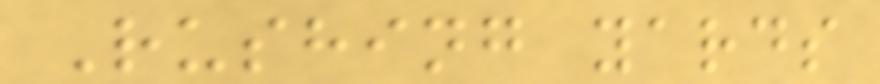Rushing yards
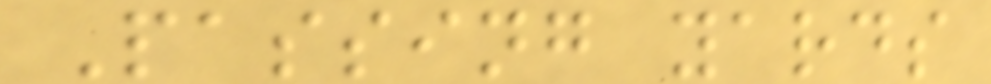Passing yards
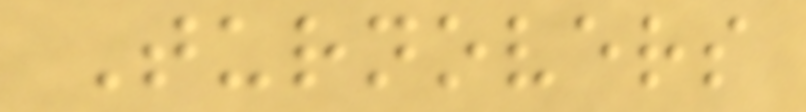Turnovers
